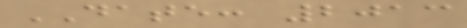DATE: 2013
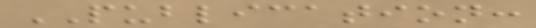PUBLICATION:
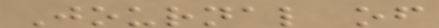Journal of
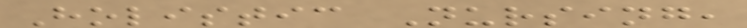Holistic Nursing,
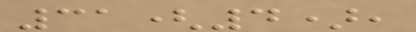31(4),
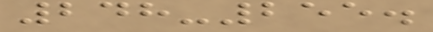248-255.
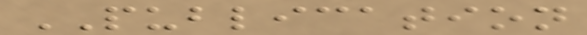PUBLICATION
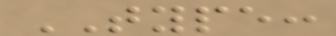TYPE:
